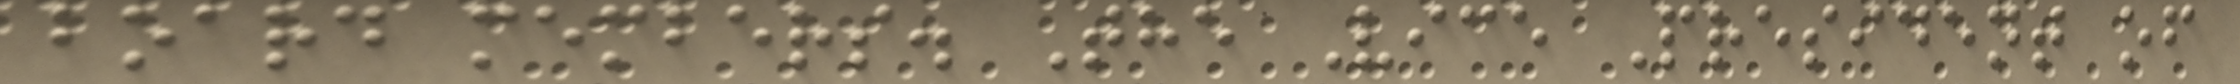board members. The Vice President of
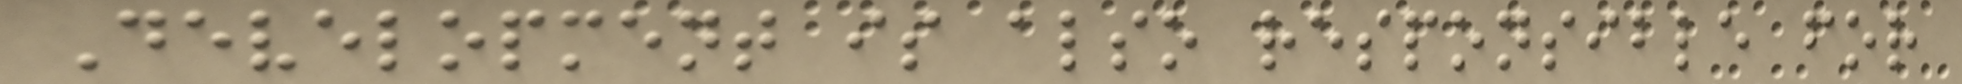Development is also responsible for
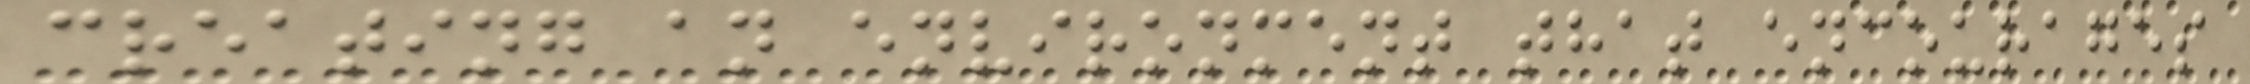creating an environment that encourages
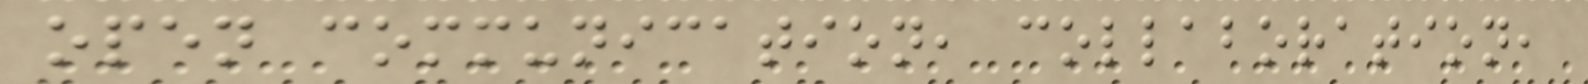open communication, collaboration,
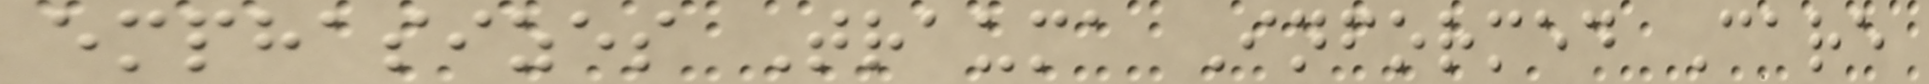emphasizes Trauma Informed Care
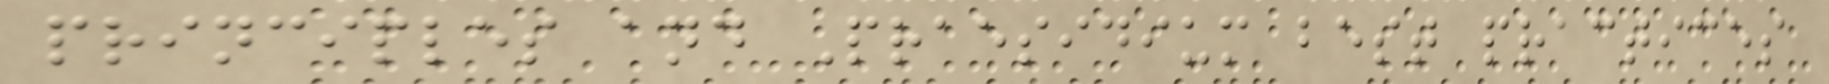principles and Praesidium best practices
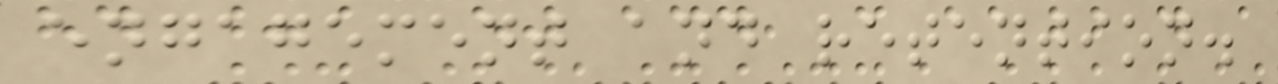engagement and retention.
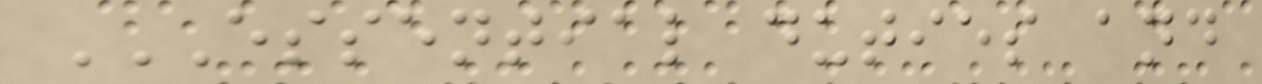ESSENTIAL DUTIES AND
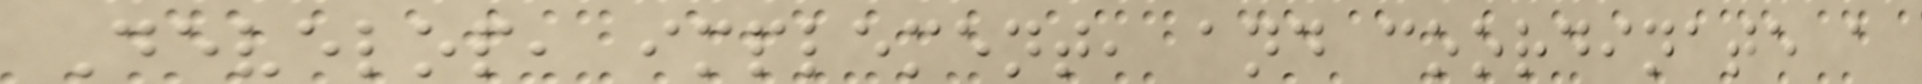Develop, implement, and coordinate a
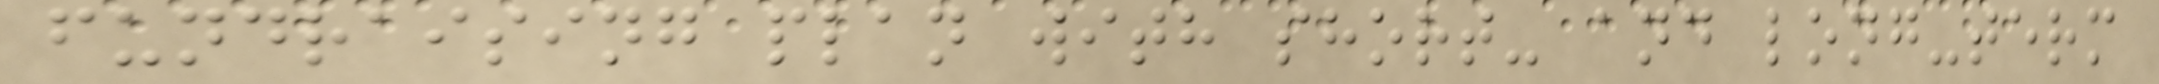fundraising plan with short- and long-term
